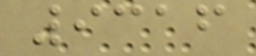9316
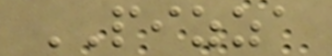PIZZA
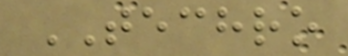TECHRO
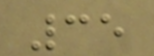35
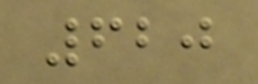620
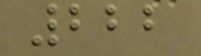222
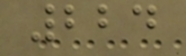224
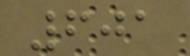601
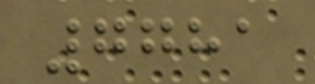7781
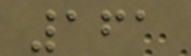161
